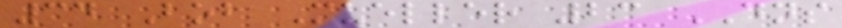34 Bob Mueller 23 DNS
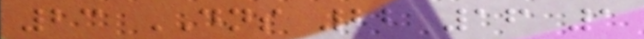23 DNS 22 16 1
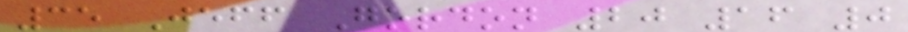35 Jeff Gordon 20 16 0
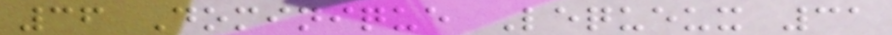36 Dominique Lequeux 31
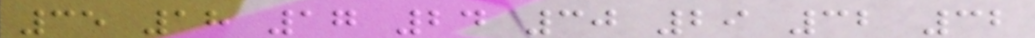35 18 17 24 30 29 32 32
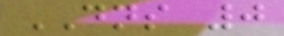DNS 0
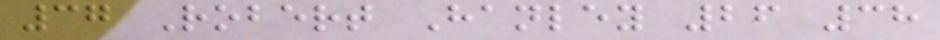37 Robert Hanley 26 38
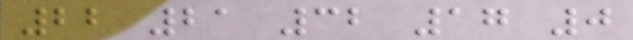22 21 32 17 0
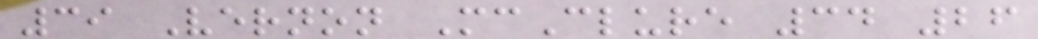39 Vernon McClure 34 26
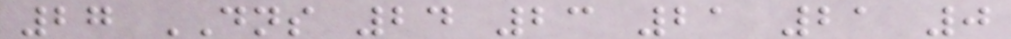27 DNS 24 23 21 21 0
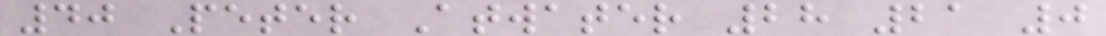40 Peter Atwater 28 21 0
